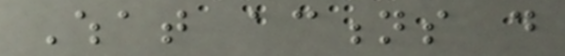What actions do
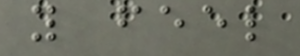you feel
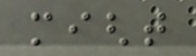might
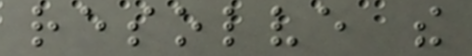resolve the
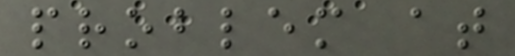problem at
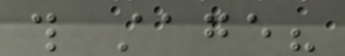this stage?
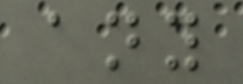any
